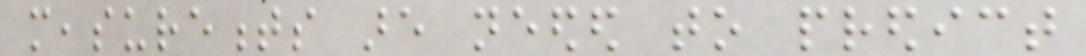measurements are needed to predict
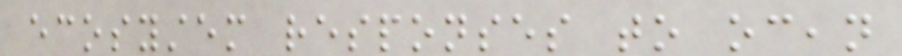ecosystem responses to ocean
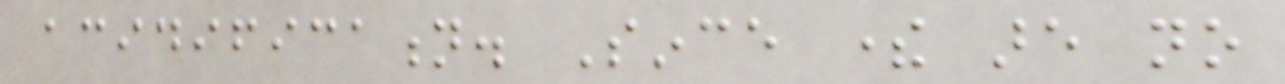acidification. Since there are no
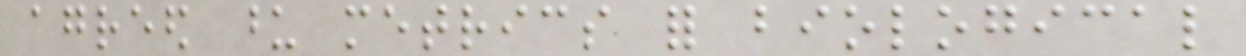agreed upon metrics for biological
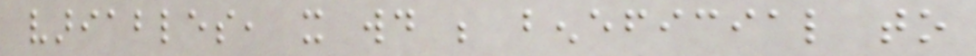variables, it would be beneficial to
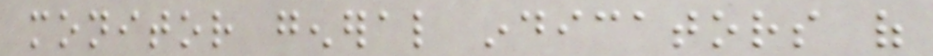monitor general indicators of
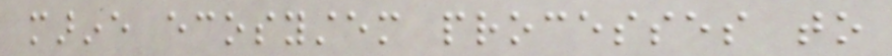marine ecosystem processes to
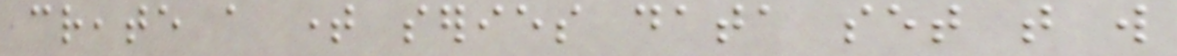create a time series data set that will
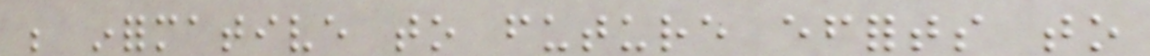be informative to future efforts to
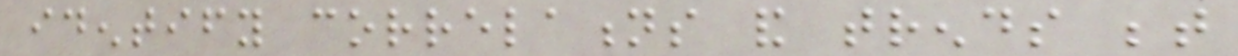identify correlations and trends between
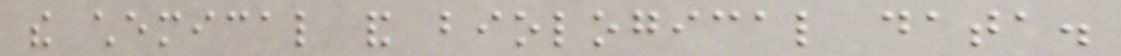the chemical and biological data.
